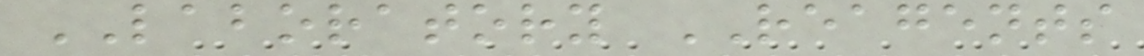LABORATORY REAGENTS
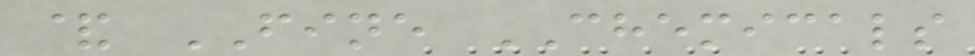& FINE CHEMICALS
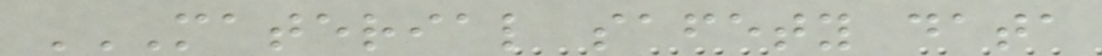MATERIAL SAFETY DATA
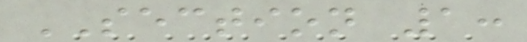SECTION 1:
